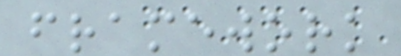framework
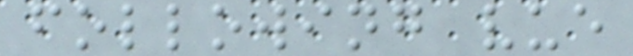following vue
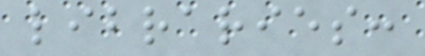libraries:
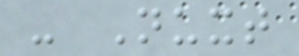- Nuxt
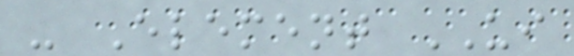- Element UI
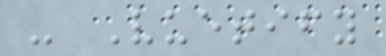- Vuetify
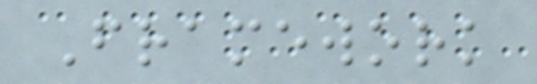Framework
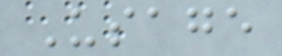Usage
